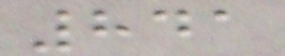841
